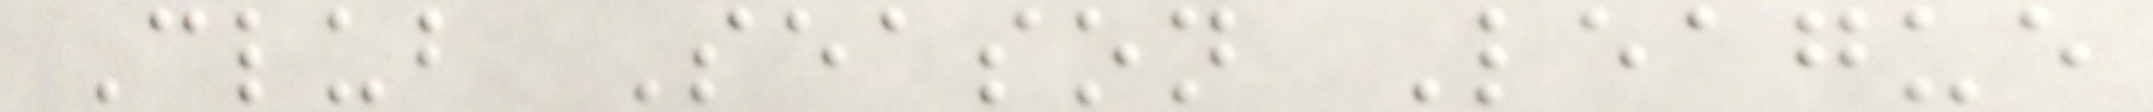Club Season League
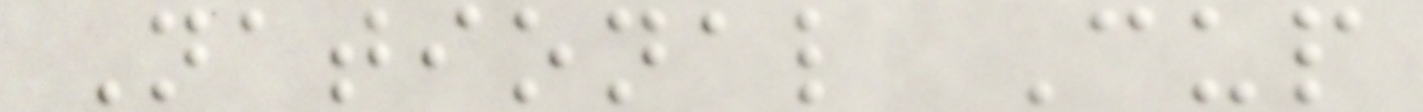National Cup
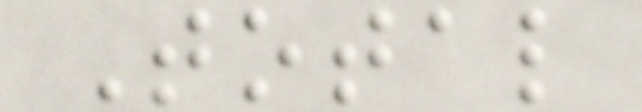Total
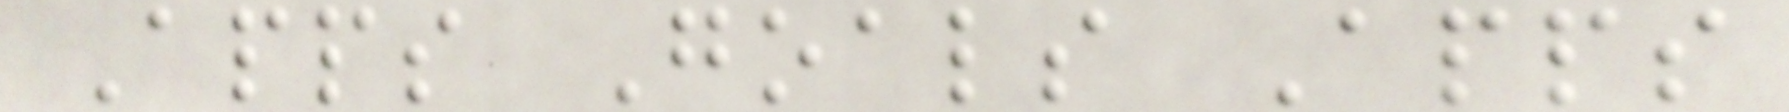Apps Goals Apps
